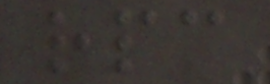rpc
